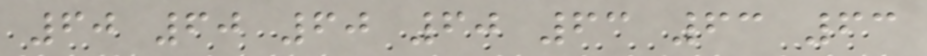60 60 60 60 63 63 63
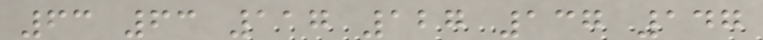63 63 117 127 137 147
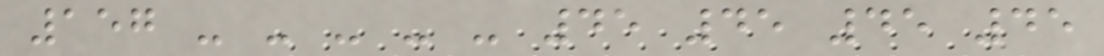157 - - - - - 45 45 45 45
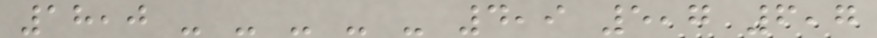18,0 - - - - - 4,9 5,7 6,7
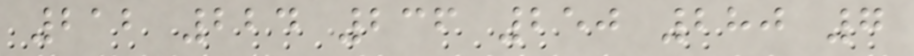212 224 236 250 280 7
